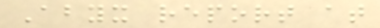Abyx report at
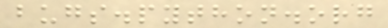bugs.python.org
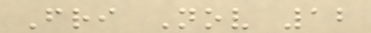Fri Nov 12
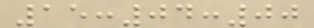15:04:00
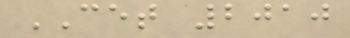CET 2010
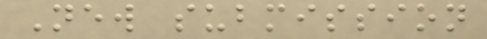New submission
